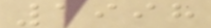1998
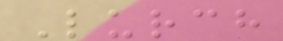Lurch
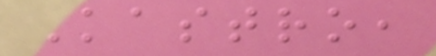Kastro,
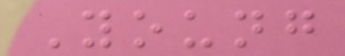Young
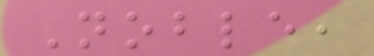Noble,
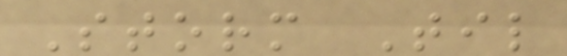Storm Til
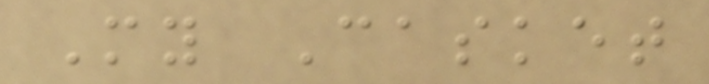My Casket
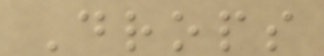Drops
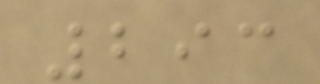293
